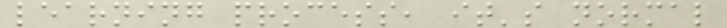learning process, it's normal
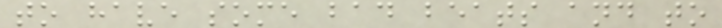to have some bad beats and to
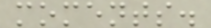moments.
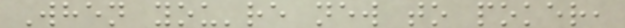When you're new to poker,
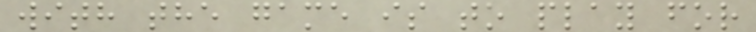with the game is to play for
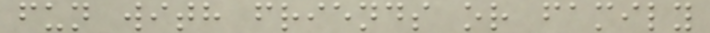fun with friends or family
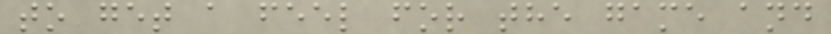to get a feel for the game and
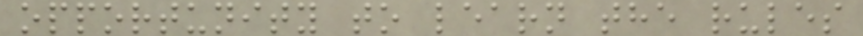opportunity to learn the rules
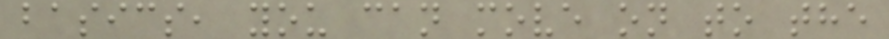basics, you can move on to the
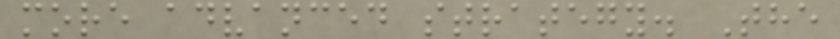more advanced strategy. The
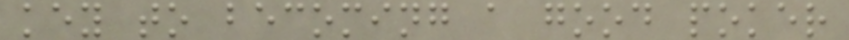key to becoming a good poker
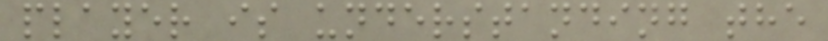player is understanding the
